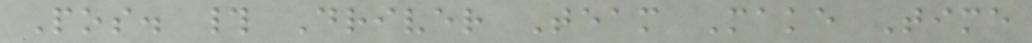Pos. # Driver Team Make Time
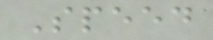Speed
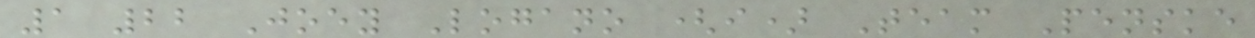1 22 Joey Logano (i) Team Penske
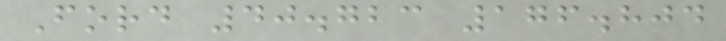Ford 40.723 176.804
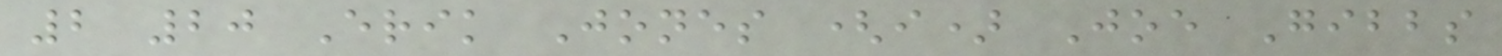2 20 Erik Jones (i) Joe Gibbs
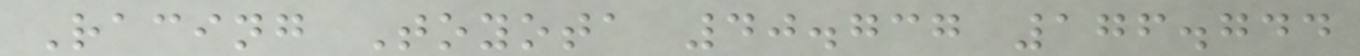Racing Toyota 40.737 176.744
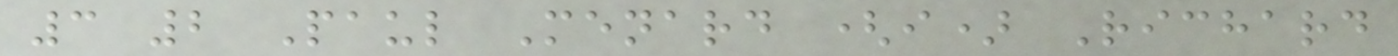3 2 Paul Menard (i) Richard
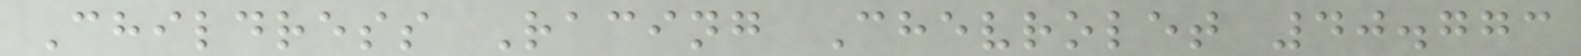Childress Racing Chevrolet 40.773
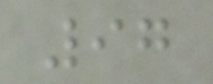97
